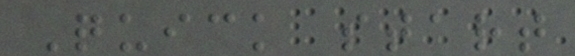Quick start
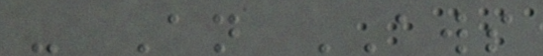- An AWS
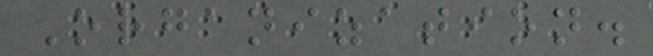Organization.
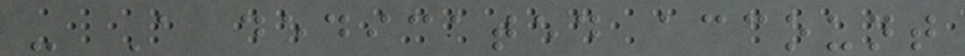- A dedicated account
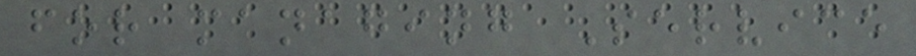for managing Service
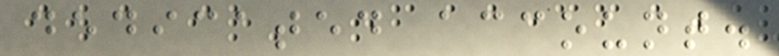dedicated account.
